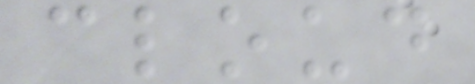cloud
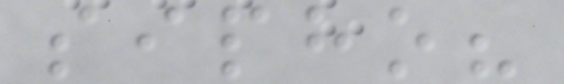sipho?
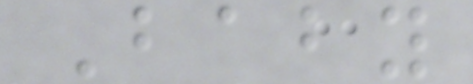Baby
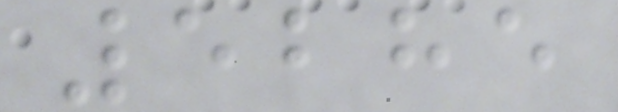5285
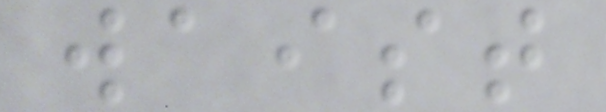waist
